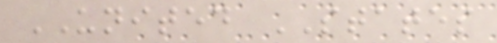UNITED STATES
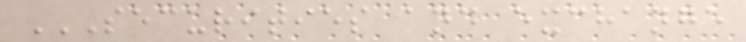SECURITIES AND EXCHANGE
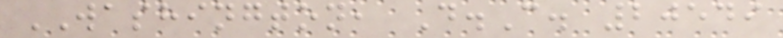WASHINGTON, D.C. 20549
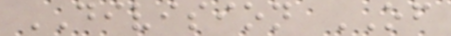DIVISION OF
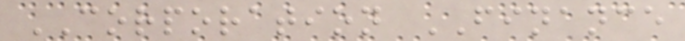CORPORATION FINANCE
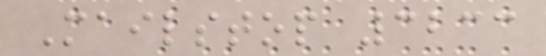Mailstop 3233
